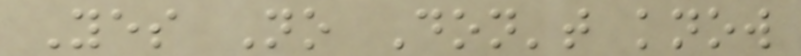Yes No Don't know
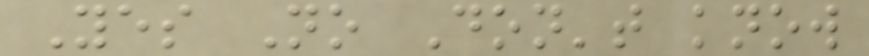Yes No Don't know
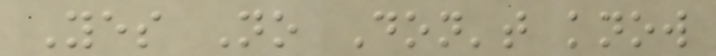Yes No Don't know
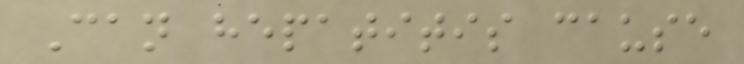Can hepatitis cause
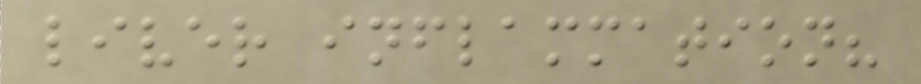liver inflammation?
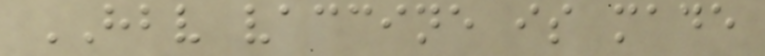HBV vaccine is made
